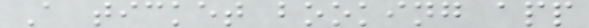A ticket booking app
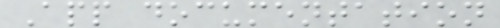App documentation
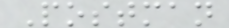Postman
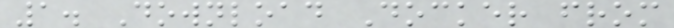1. Download Docker from
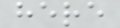here
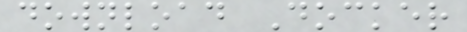download Docker
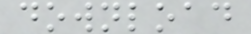download
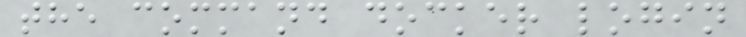the command docker login
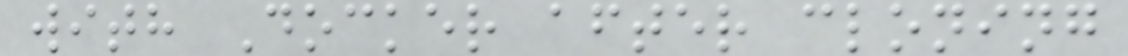with Docker after cloning
